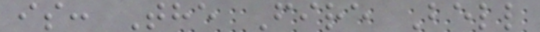is: The Fire Bell
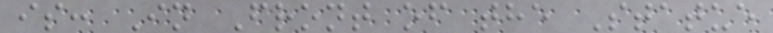is: In Front of the Statue
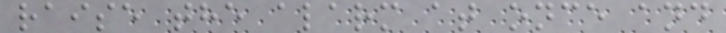raise the alarm at once and
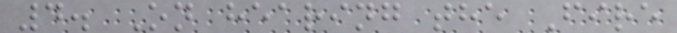4. On hearing the Fire
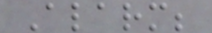Alarm;
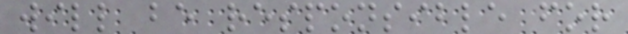will be responsible for
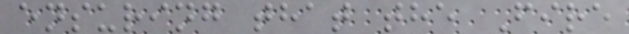ensuring that the Fire
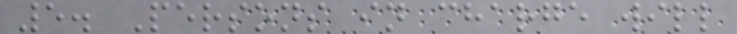5. Persons in charge will
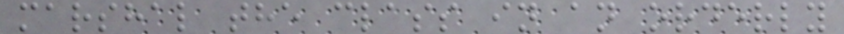marshal the class in an orderly
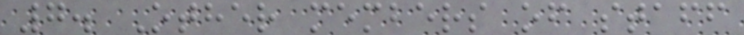7. Other members of staff
